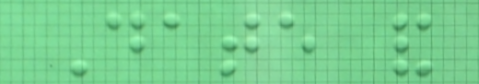Date and
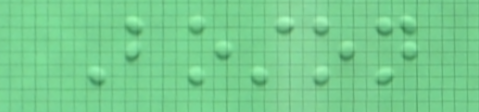Boston
